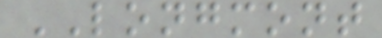LONGMONT
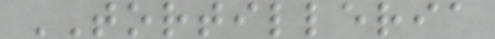TORTILLERIA
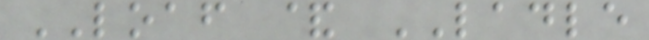LOAF & LADLE
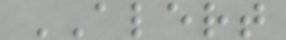ALERT
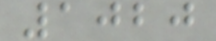1020
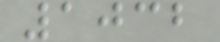1032
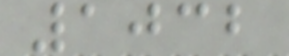1032
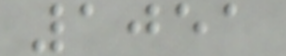1051
